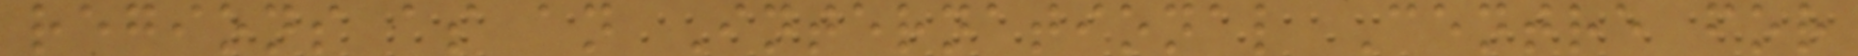regions as an International Centre for
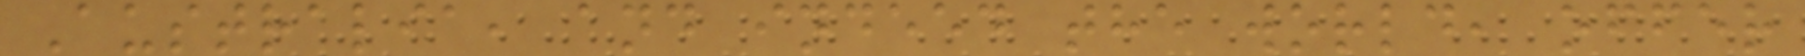Australia, and indeed the world, offer
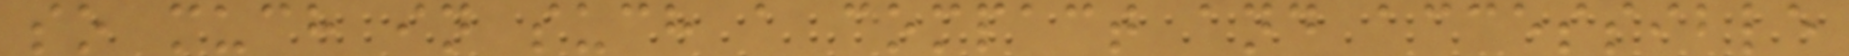so much in such a compact and accessible
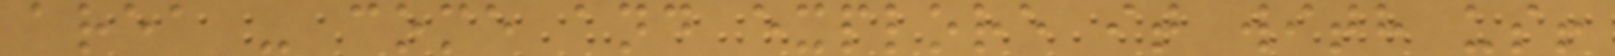area - come and explore it with us!
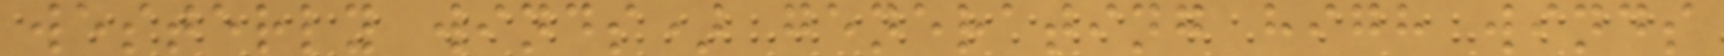westerly winds) generating high winds
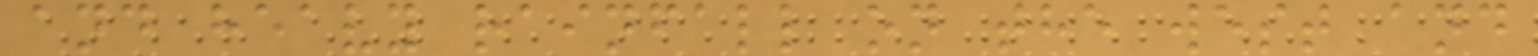and heavy rainfall on the west and
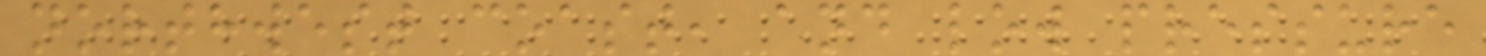northwest coast, and low pressure
